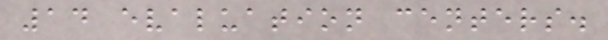14 evaluation centers.
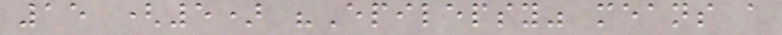15 (5) "Epilepsy" means a
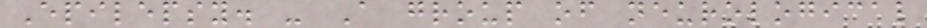Epilepsy. - A group of neurological
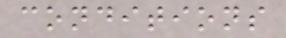conditions
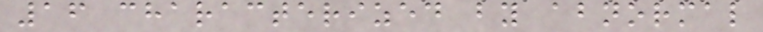16 characterized by abnormal
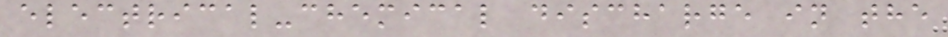electrical-chemical discharge in the
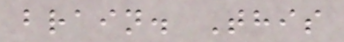brain. This
